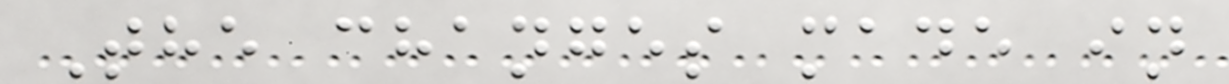The changes made in
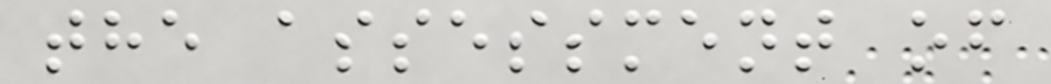the assessment of
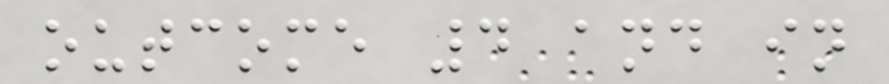outcome 4 and in
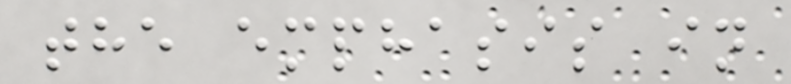the emphasis in
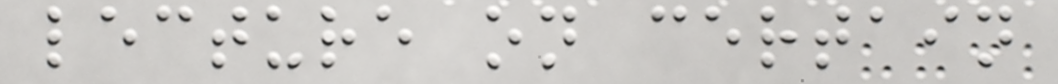lecture on certain
